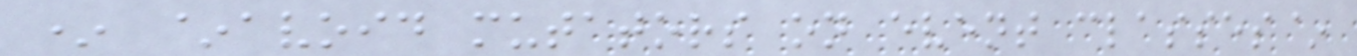* ~avoid mutators on event classes~
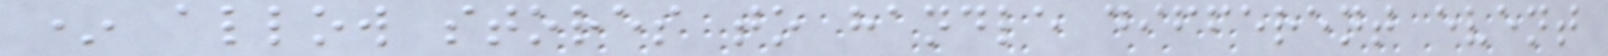* allow stores to handle different event
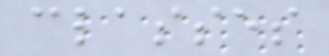classes
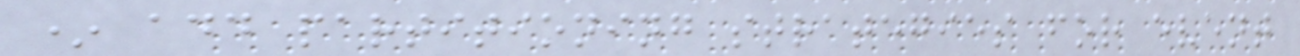* add partitioning strategies for event
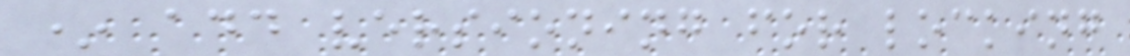* add versioning for locking
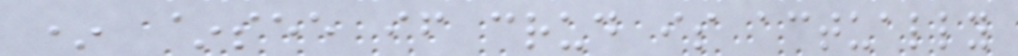* ~see if crud is actually
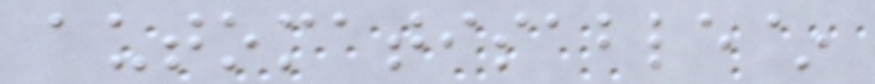automatisable~
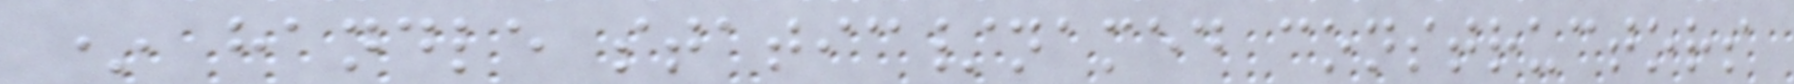* handle static/named constructors
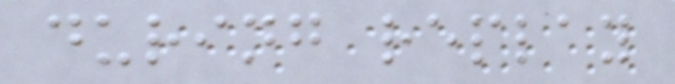during replay
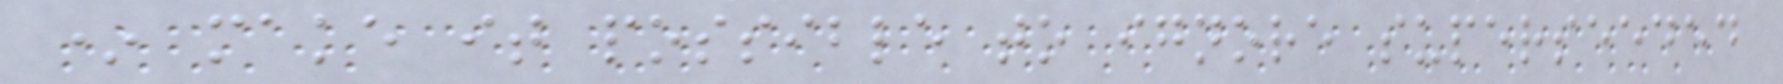* make it possible to ignore superseeded
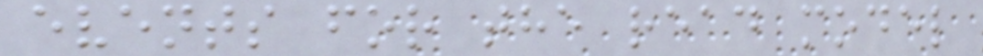events for the read model
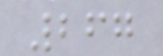267
